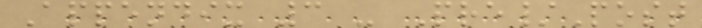Appendix 3 - Pre/Post
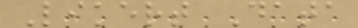Likert Data
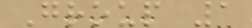Group 1
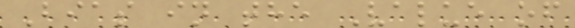Bias in the Value of
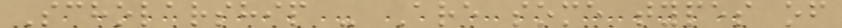Scholarship - Are some types of
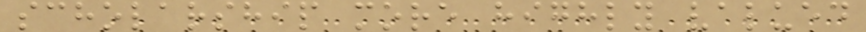scholarship more highly valued
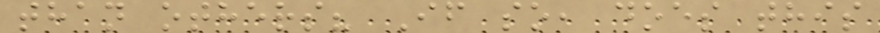than others? If so, does this
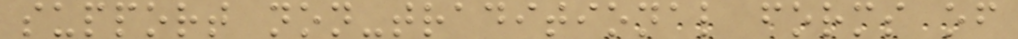support non-traditional forms of
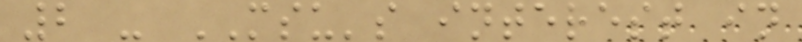2 - MSU's interest in
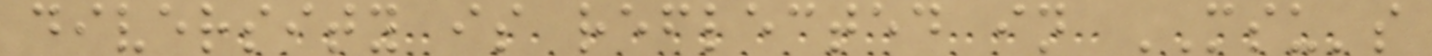diversity is reflected in MSU's
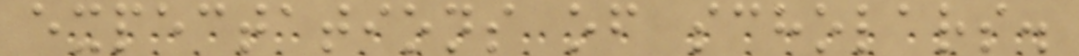expectations of scholars.
